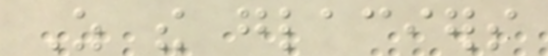As the glaciers
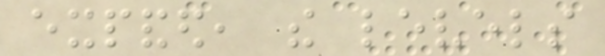expanded, the levels
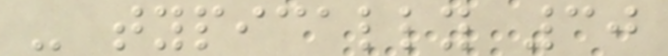- typically 30
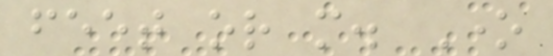feet or more. One
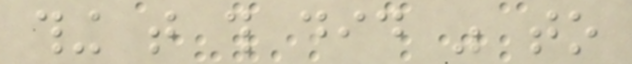thing that this did was to
